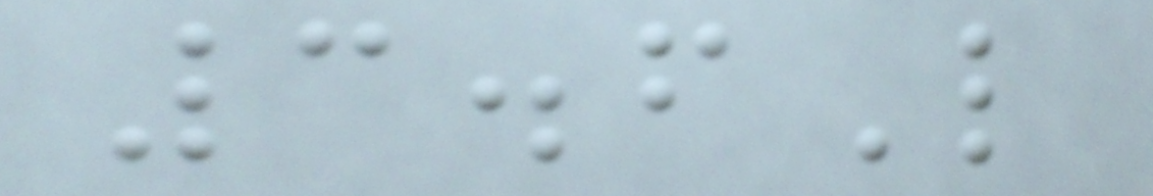3.6L
